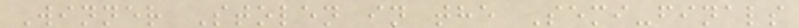Winner Stolen in the Semi-finals
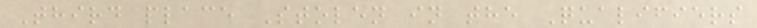Third place Stolen in the Qualifiers
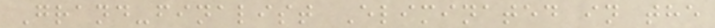Grand-finalist Eliminated in the
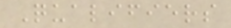Qualifiers
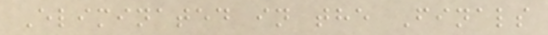Eliminated in the Finals
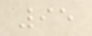95
